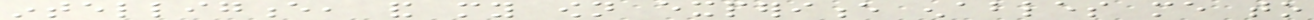intelligence, and my own experience enables me to
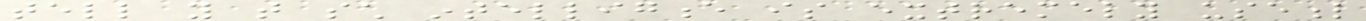tell you that such intelligence is extremely useful
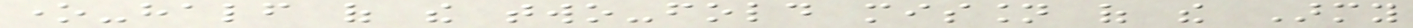one-half of the two-fold mission of the Army
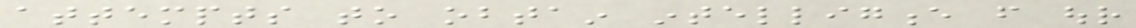attempts to obtain intelligence from our
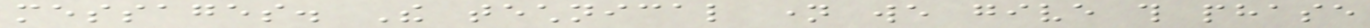messages. The technical name we give this phase
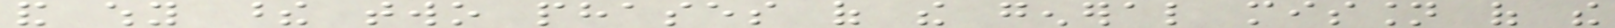and why these two phases of the general mission of the
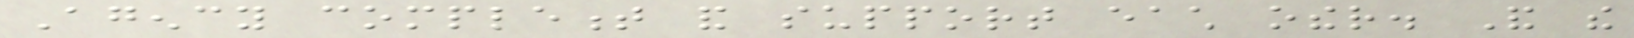Agency complement and support each other. And the
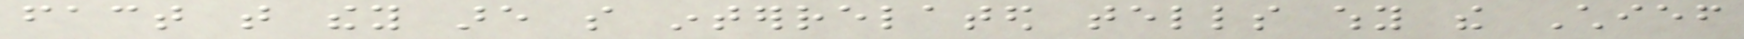fact that they are so interrelated tells why the Chief
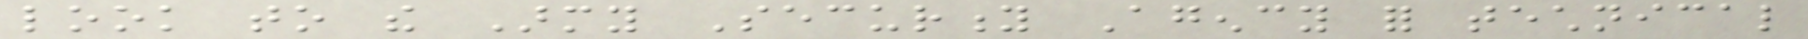look to the Army Security Agency for technical
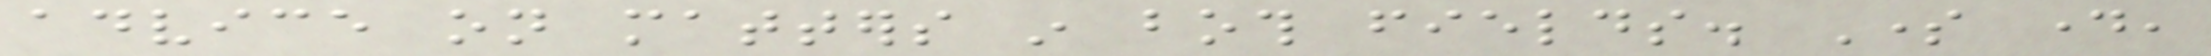advice on matters in both fields. Some day,
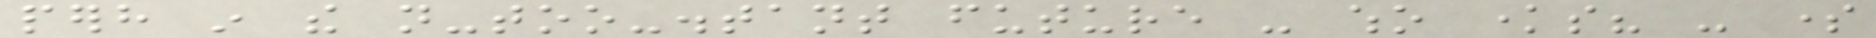perhaps in the not-too-distant future - who knows? - some
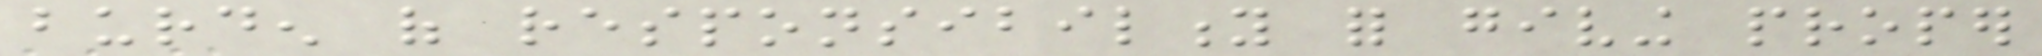burden of responsibility for giving proper
